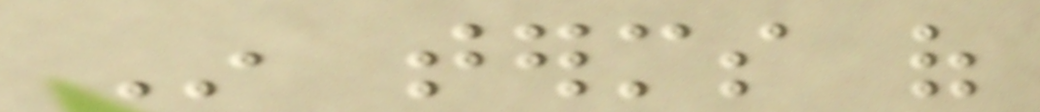In terms of
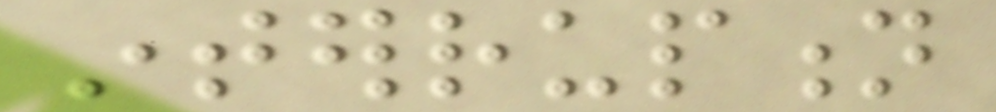interruption
